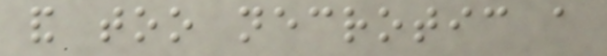and too necrotic a
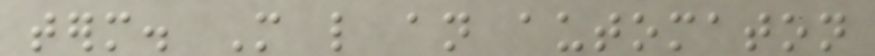term. More like an automaton
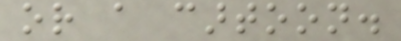or a cartoon.
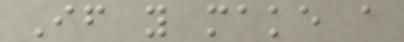If you make a
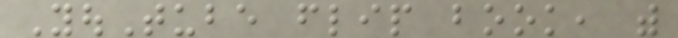YouTube flip book, with
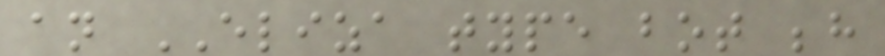an ELIZA type bot behind
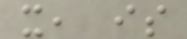it, is
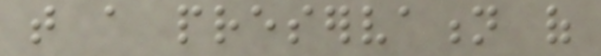that a preservation of
